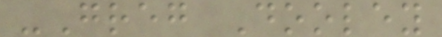-Greg Dooley
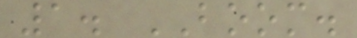1. BOOM.
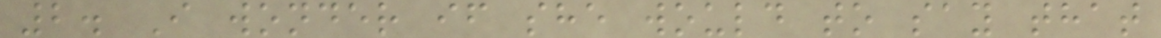2. I wonder if she would to say that
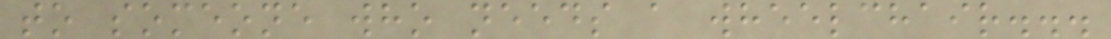to someone who needs a wheelchair...
